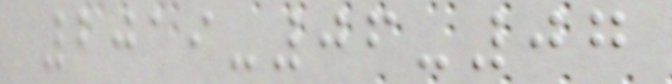2019-06-07
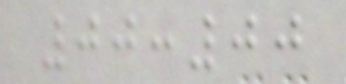00:00
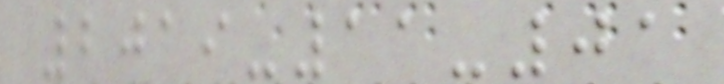2019-11-01
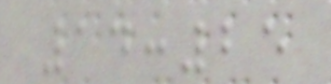14:25
